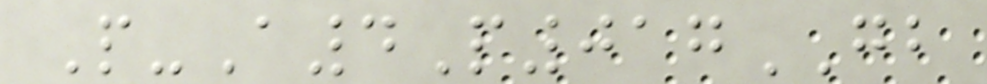P-A4P017GB
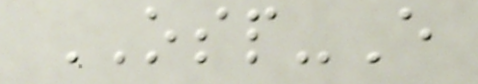OSP-E
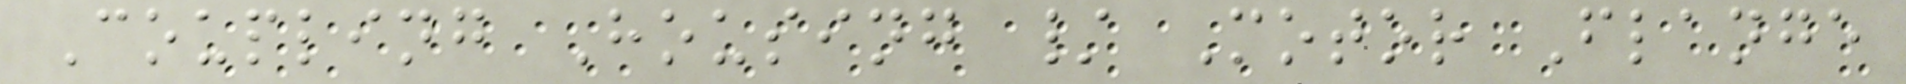Coupling Housing / Motor Flange
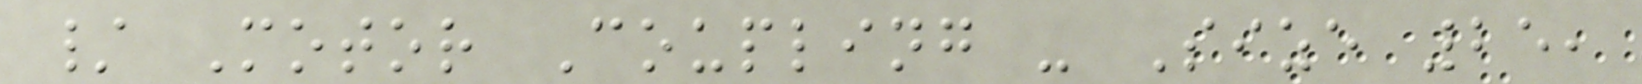/ Motor Coupling - Size 25,
